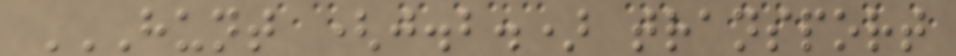HUNT (J.B.) TRANSPORT
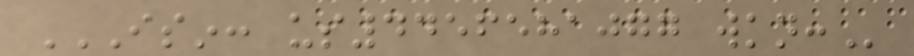ISIN: US4456581077 WKN:
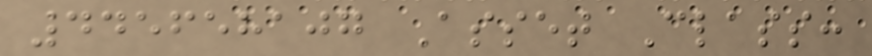445658107 Asset Class:
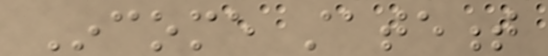Income statement
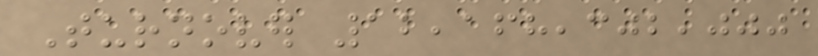Turnover 12,168,302,000
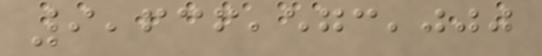9,636,573,000
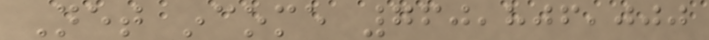Net income 760,806,000
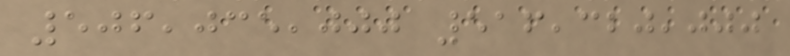506,035,000 516,320,000
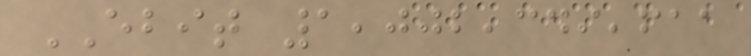EBIT 1,002,349,611
